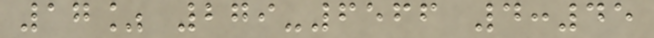17% 279-6566 4:45
